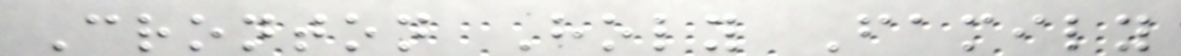Cronton Holy Family
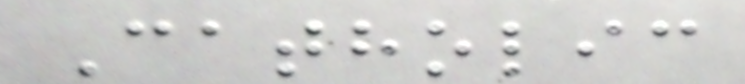Catholic
